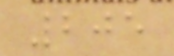205
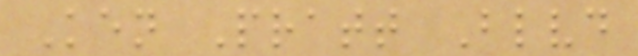Ken Pratt Blvd
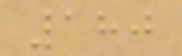180
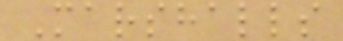Marshalls
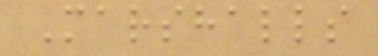Marshalls
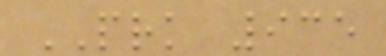PRK 935
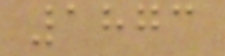1873
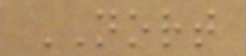NORT
